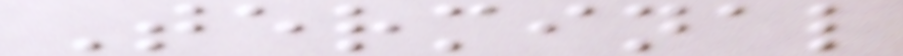Terminal
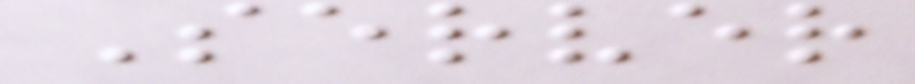Server
